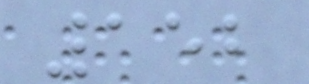152
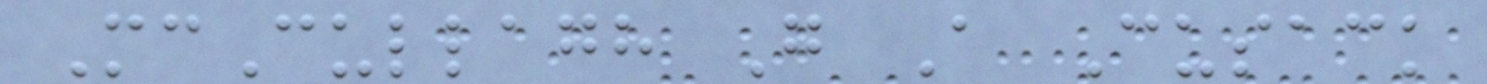McCullagh G A Cusack
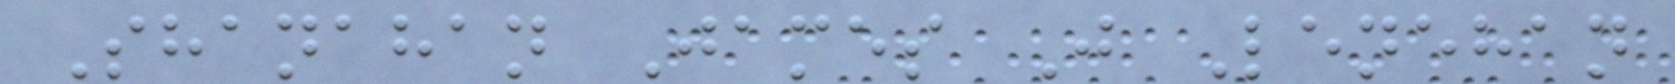Shanahan James J Lenehan
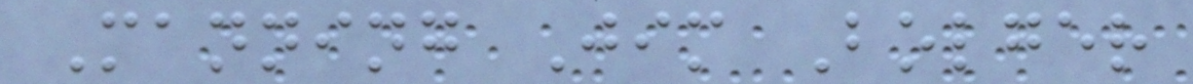Manning Jim Bolger
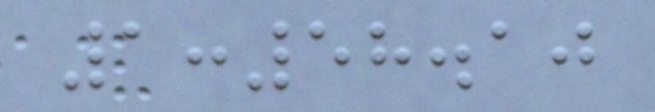1:58.10
